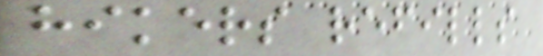hikers refills
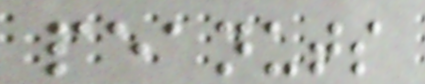peanuts
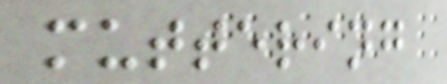muttering
